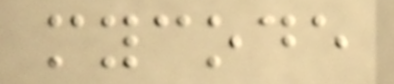mycode
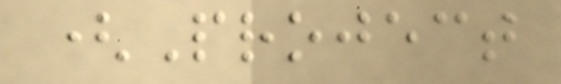(Project
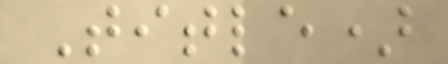Title)
